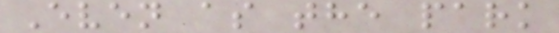Even as the park
